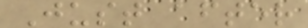Just after
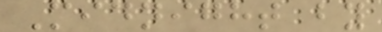Midnight by
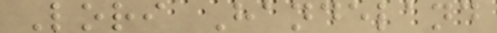Lori Handeland
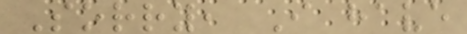Sorry, I have
